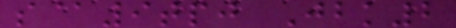s@9tpj Jbk2
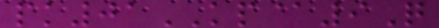pk01KP@9Q
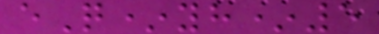eQ*yh*5
